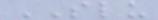SLU
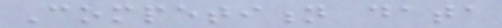Competition data
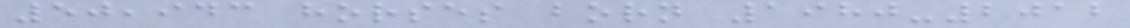50,943 horses born 1980-2012
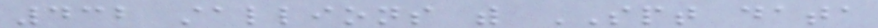432 stallions with SPT data
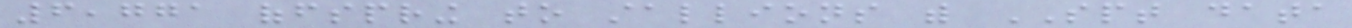6,771 offspring to stallions with SPT data
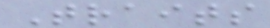Traits
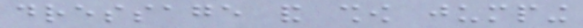dressage and show jumping
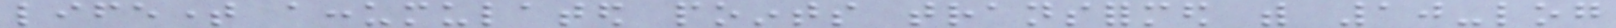lifetime accumulated points transformed with 10-log
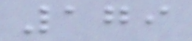179
